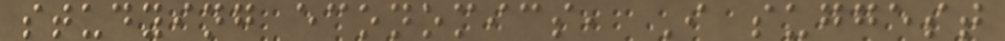studying economics, I suggest
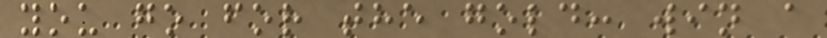you go for the gold: win a
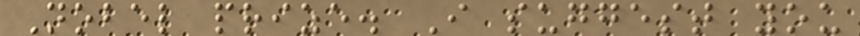Nobel prize. I suggest you
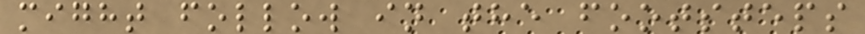might follow in the footsteps
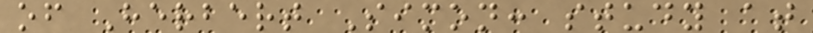of Herbert Simon: study at
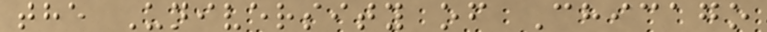the University of Chicago
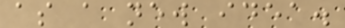as a new idea.
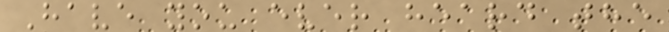Have you ever heard the
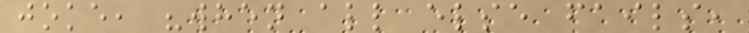joke, "when all else fails,
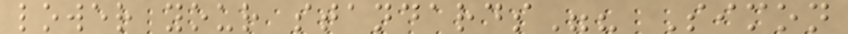lower your standards"? Simon
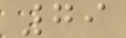79
